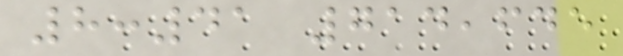8:41 714,645
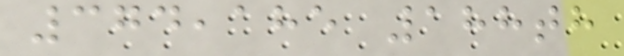374,185 188th
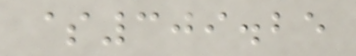$309.25
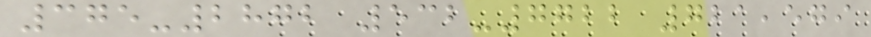375-2872 532-7722 721,579
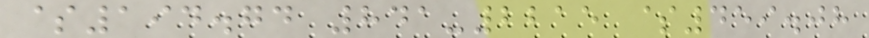$194.74 841-2215 $459.08
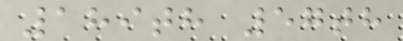189th 57th
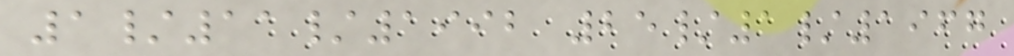1/11/1992 25/1/1967
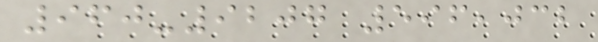960-9207 596,032
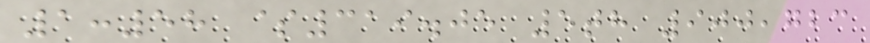1:58 $319.05 5th 900,723
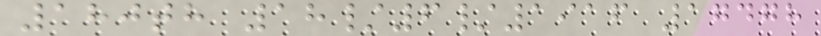180th 18/6/1916 17478
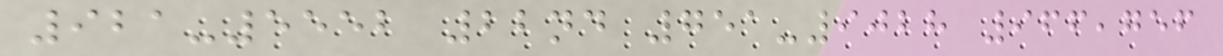921-5552 22nd 751-9028 966,756
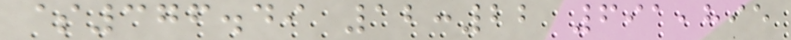$376.49 12:22 691,895
